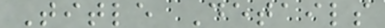Title Details
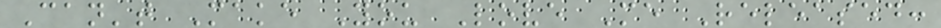Can't Make You Love Me Released:
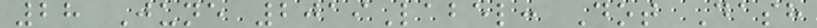28 June 2019Label: Dot Dash
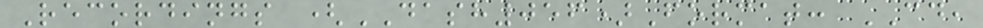Recordings (DASH056)Format: CD,
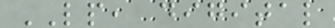LP, digital
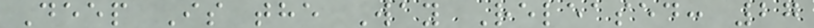Deep Is the Way Released: 27
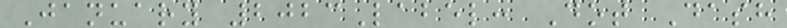January 2023Label: Dot Dash
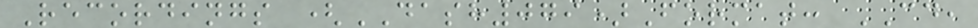Recordings (DASH079)Format: CD,
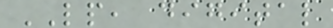LP, digital
